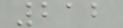212
